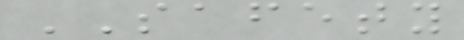SAFETY
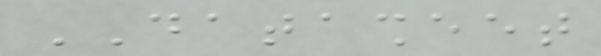DATASHEET
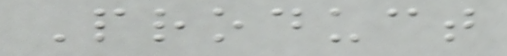Product
